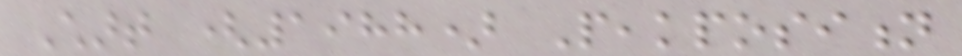Chart (1988) Peakposition
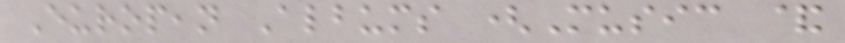European Albums (Music &
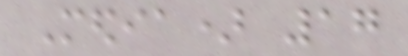Media) 17
